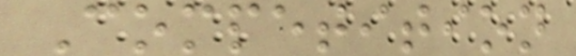Competition
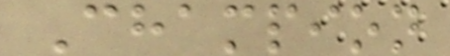Champion
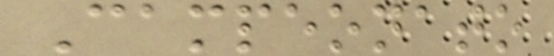Campeonato
